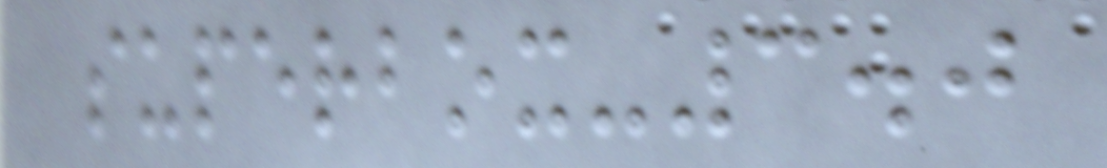superbox-3.0
